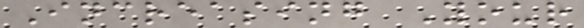Increasing Your
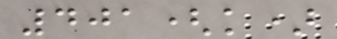401(k)
